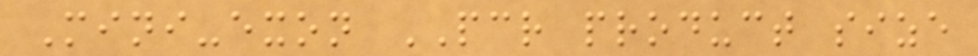Mini-exon PCR product size
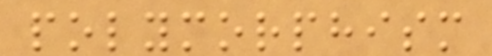polymorphism
